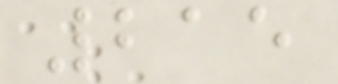215
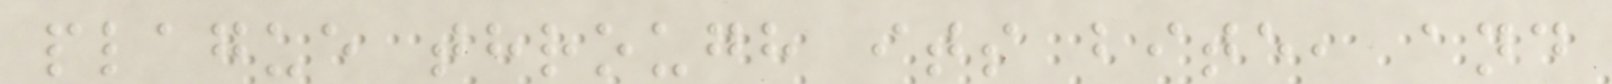plague through its bite, and
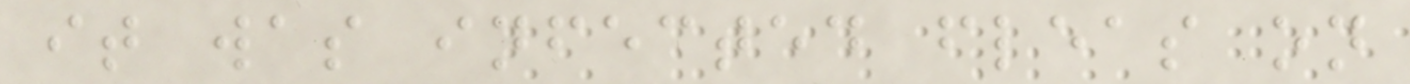it was infected fleas on
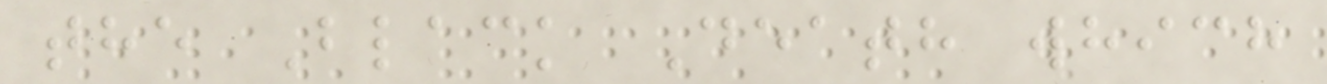the Black Death which
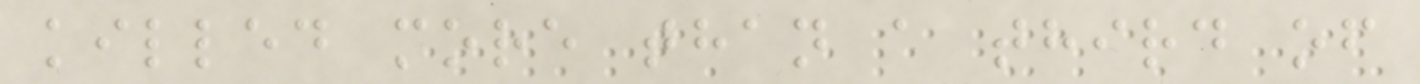killed more than a third of
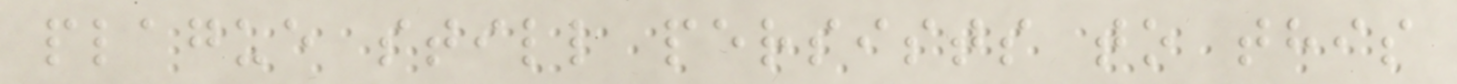plague still persists to this
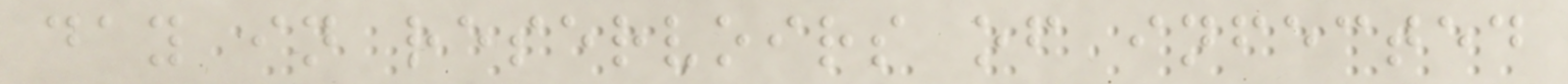day in reservoirs of infected
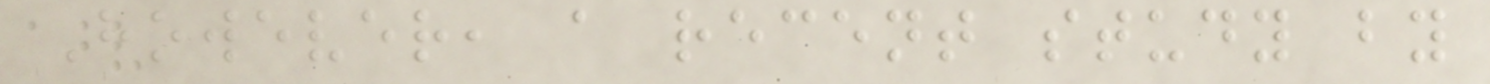However, a recent study by
